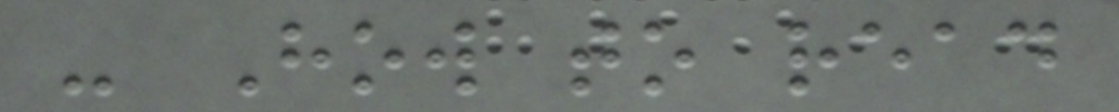- How to read
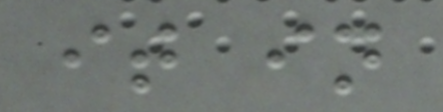it in
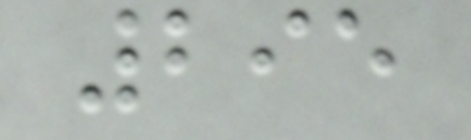295
